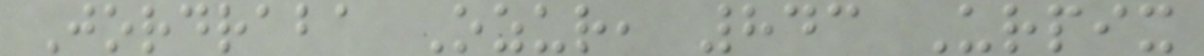Jordraba Ozur, 843 Urpix
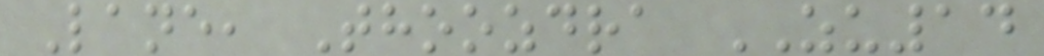Lane, Thoozdra ZU14
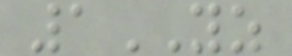1YZ
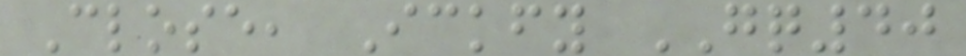Close, Ickfy GQ40
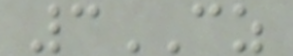3CZ
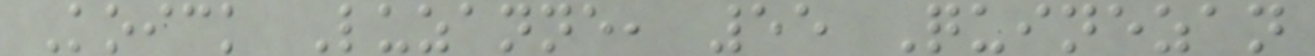Koick Luzanne, 55 Quinezan
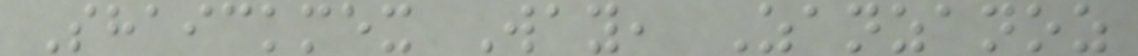Shaickmex Way, Zanzanoz
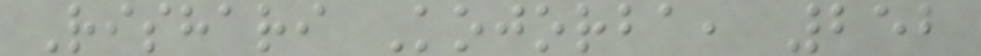Rishari Kojorba, 252
